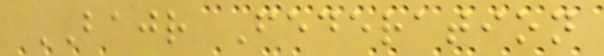BAJR Federation
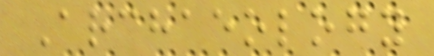Archaeology
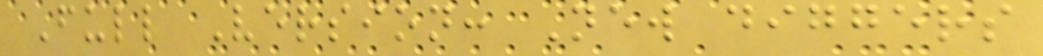Full Version: New diggers
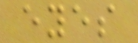eyes
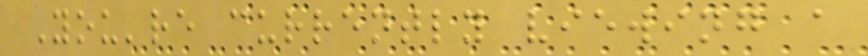You're currently viewing a
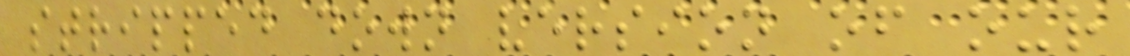stripped down version of our
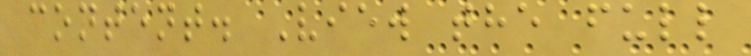content. View the full
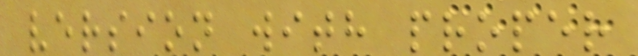version with proper
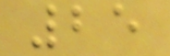25
